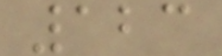123
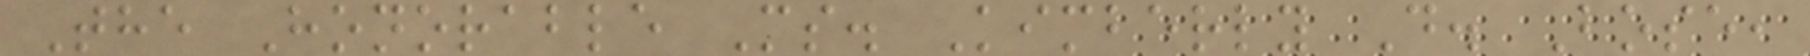The Honorable Ms. Kimberly D. Bose,
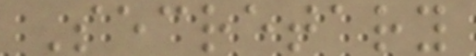Secretary
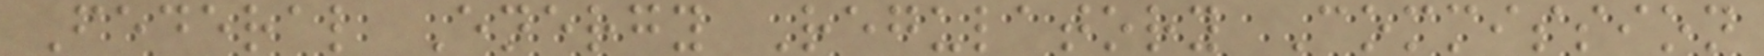Federal Energy Regulatory Commission
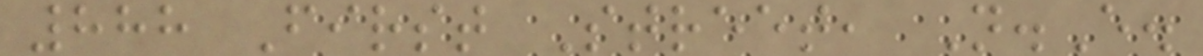888 First Street, N.E.
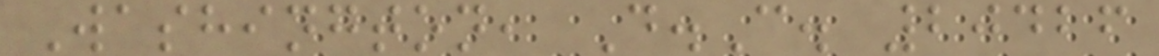Washington, D.C. 20426
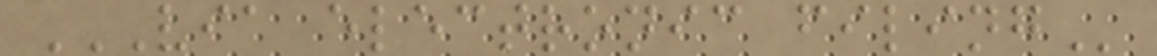VIA ELECTRONIC FILING
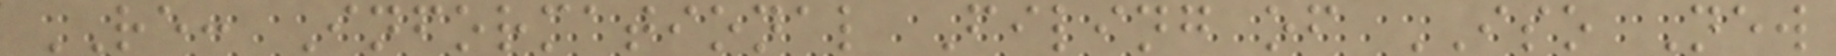RE: Informational Filing of ISO New
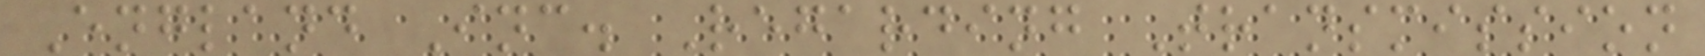England Inc. Regarding Transmission
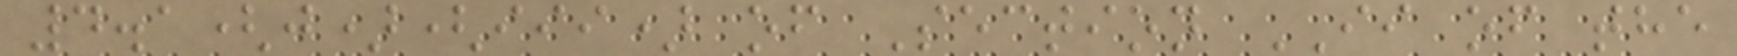4.1(j)(iii) of Section II of the
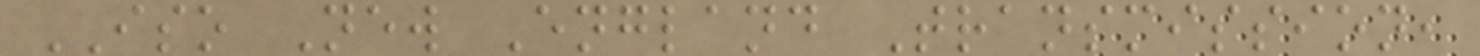ISO New England Transmission,
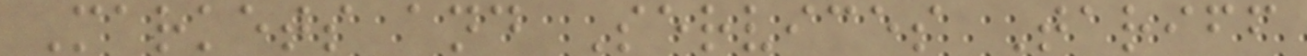Markets and Services Tariff
